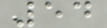54
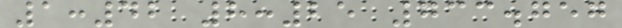1:42 8:25 733.757
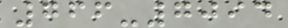766-7094
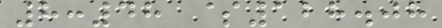8:48 $128.08
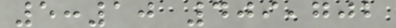5:10 409,702
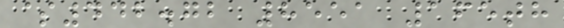$442.72 8551 165th
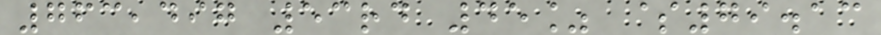763,497 53rd 45% $79.13
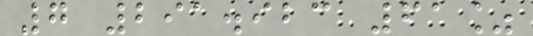7 291.923 61%
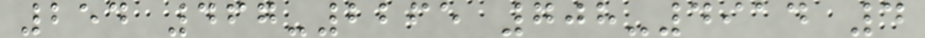254 467-2265 708-4914 4
